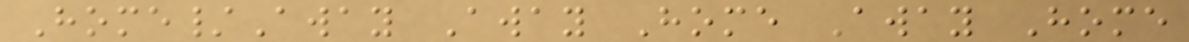Home/Away Away Home Away Home
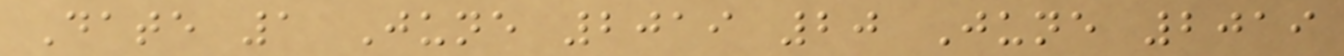Date 1 June 2019 20 June 2019
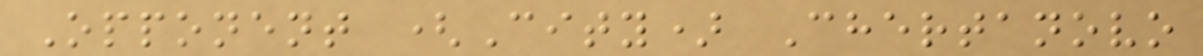Opponent (City) Chertanovo
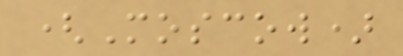(Moscow)
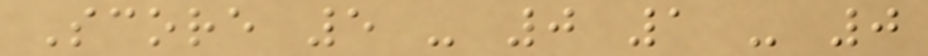Score 5 - 0 1 - 0
